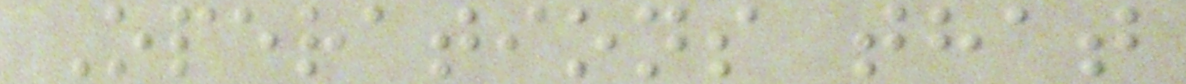Operations that
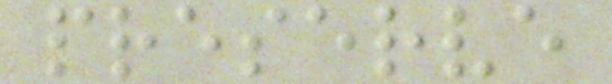preserve
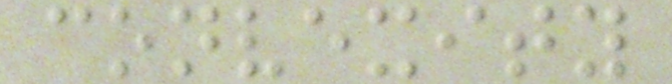convexity
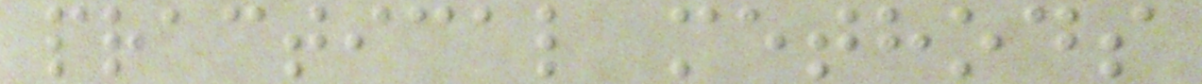practical methods
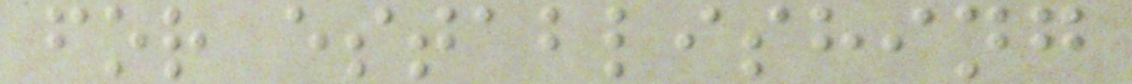for establishing
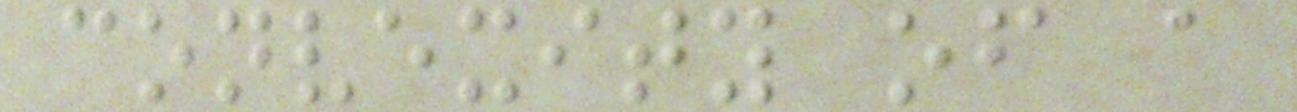convexity of a
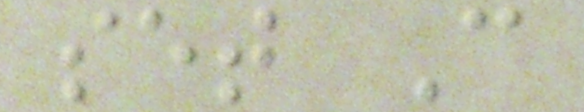set C
